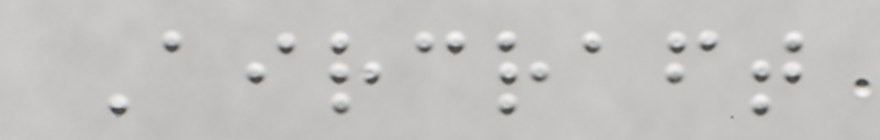Aircraft
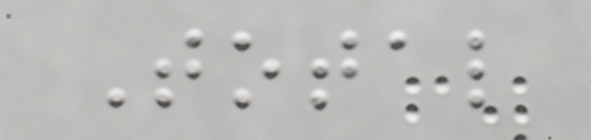Total
